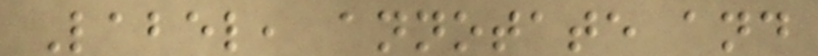Label, annotate and
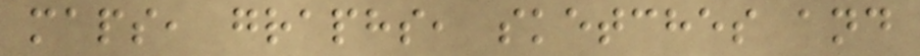maps, graphs, sketches and
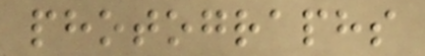photographs
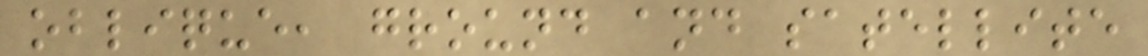oblique, ground and satellite
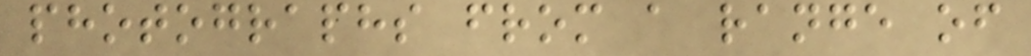photographs from a range of
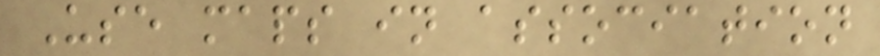Use maps in association
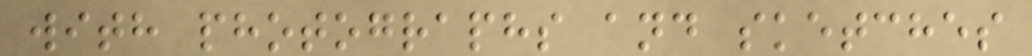with photographs and sketches
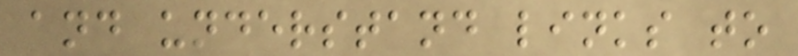and understand links to
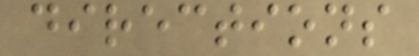directions
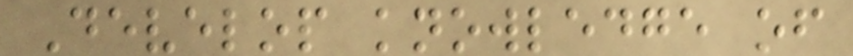Develop knowledge of
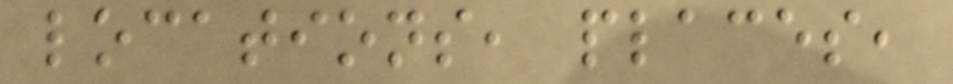locations, places,
